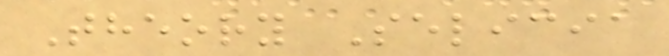Theory Selicia
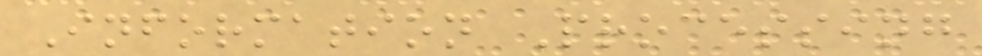Information Processing
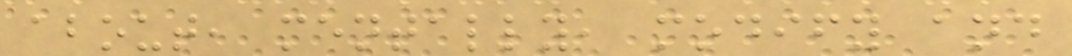about, mentally, modify and
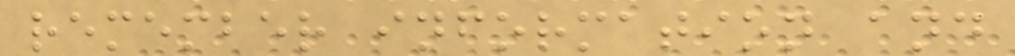remember information and
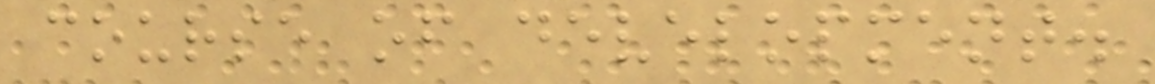course of development.
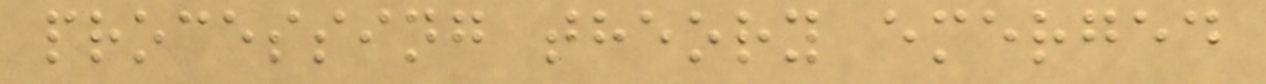processing theory emerged
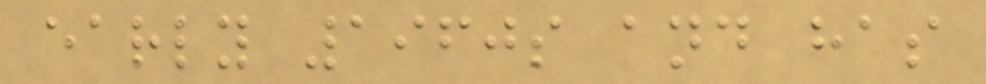early 1960s and has
